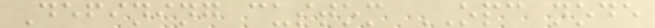Defining custom OPC node
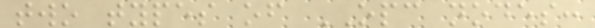two types of OPC nodes:
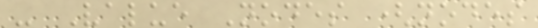- Value Nodes (nodes
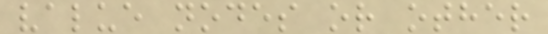value nodes or other
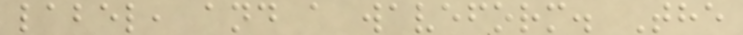label, and a waveform. The
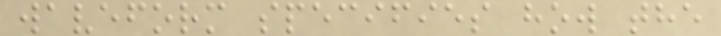waveform specifies how the
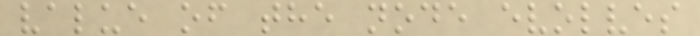value of the node evolves
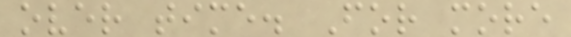over time. For more
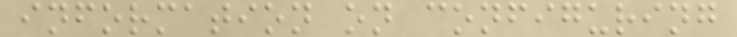information on configuring
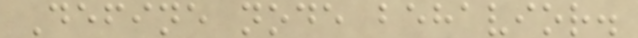Define node behavior.
